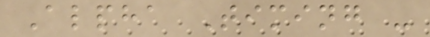Alpha Timing -
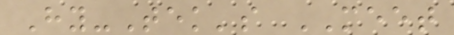Hy-Tek's MEET
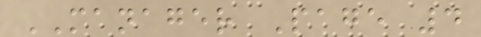MANAGER Page 4
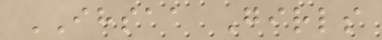IHSAA Girls
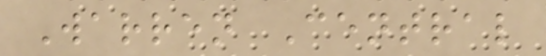Warren Central
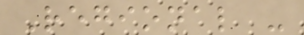Regional -
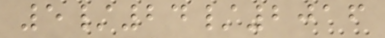5/24/2016
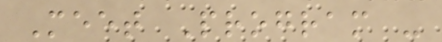Meet Program -
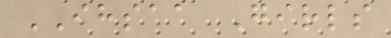IHSAA Girls
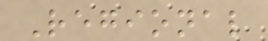Regional
